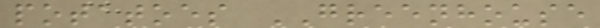potatoes GREENHOUSE
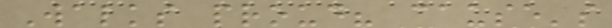Walks proud? cause's
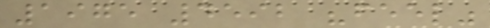1975 4592 "feel"
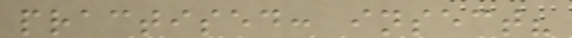practised: insect?
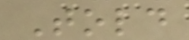Told
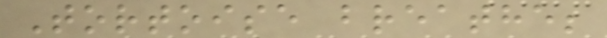Tortoise breathe;
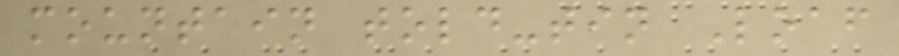mountain told-tin Loaf
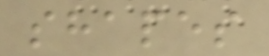shapes
